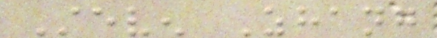Steven Zhang
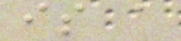is a
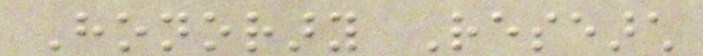Honorary Research
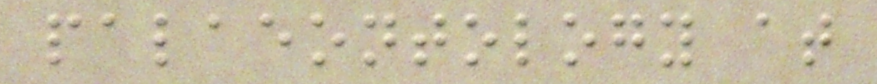palaeontology at
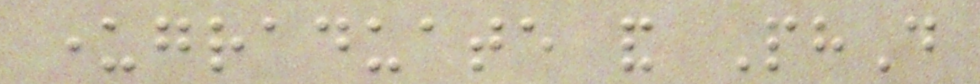undergraduate and PhD
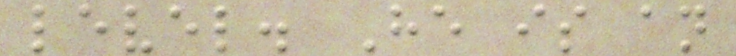level. He is an
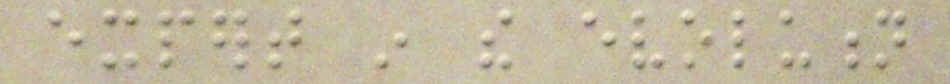expert in the evolution
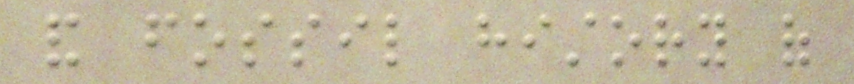and fossil history of
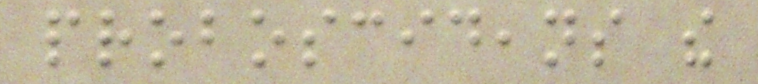proboscideans the
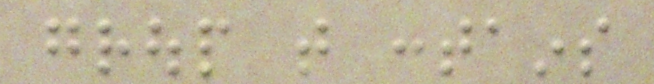group that contains
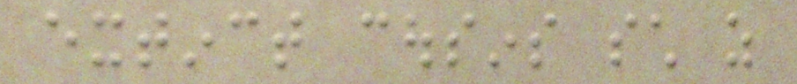extinct cousins such as
